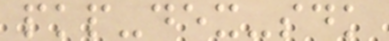pkp-dex-sdk
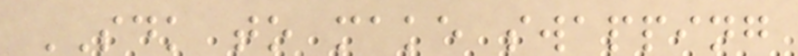SDK to make swapping
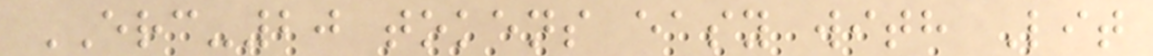ERC-20 tokens easy with Lit
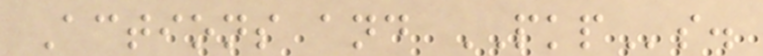Actions and PKPs.
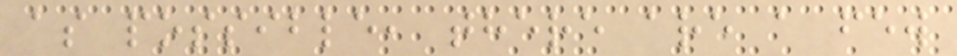as possible, there are a few
